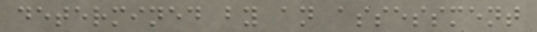determined by an assessment
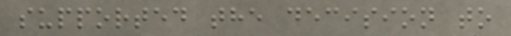supported the decision to
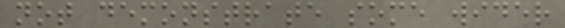not demonstrate some wider
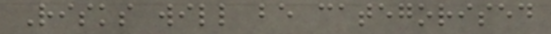Risks will be categorised
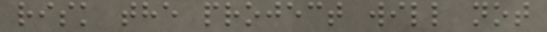risk the project will not
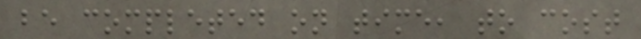be completed on time, to cost
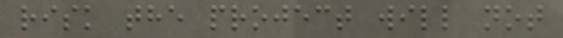risk the project will not
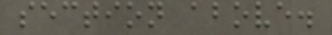section above.
